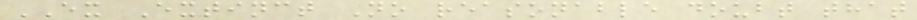EX Extinct No reasonable doubt that
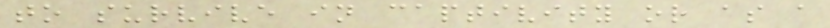to survive in captivity or as a
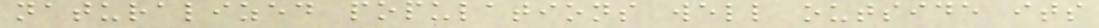naturalized populations well outside its
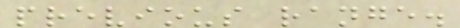previous range.
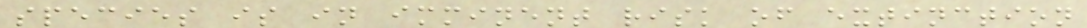species is in imminent risk of extinction
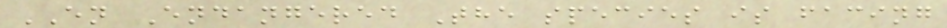EN Endangered The species is facing
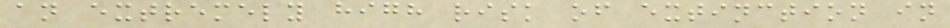an extremely high risk of extinction in
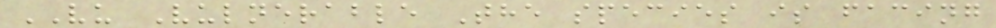VU Vulnerable The species is facing
